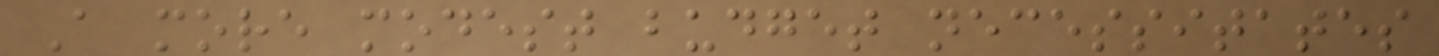A more modest budget necessitates
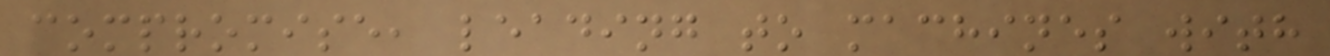compromise, leading to machines with
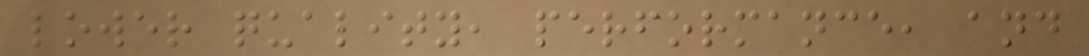lower quality, performance, and
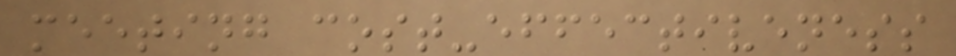meeting cost-effectiveness
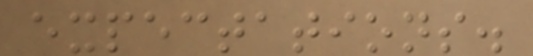expectations.
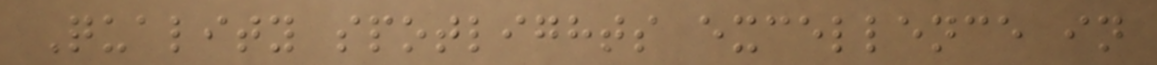Quality spotlights excellence in
